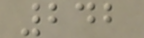242
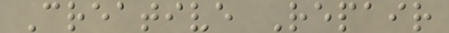Creative Repair
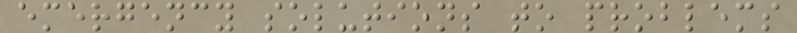emergency solutions to problems
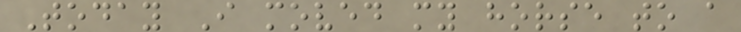Today I moved my horse to a
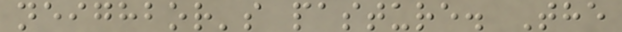neighbor's pasture. The
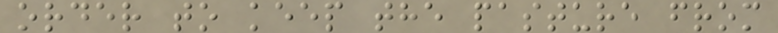order to keep the pasture from
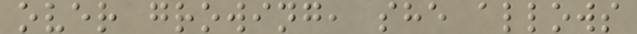over growing, she allows
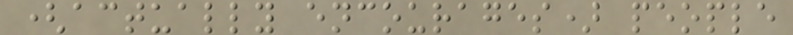(actually encourages) people
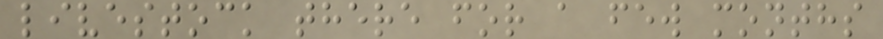livestock there for a few months
